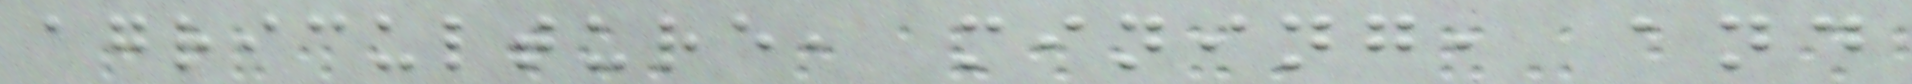agriculture, mining, and
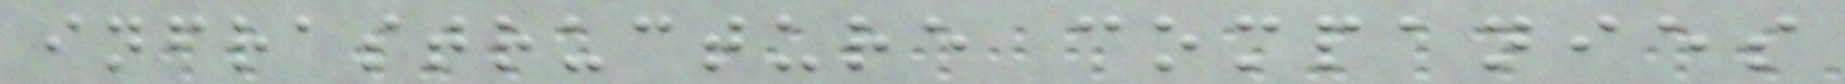infrastructure companies
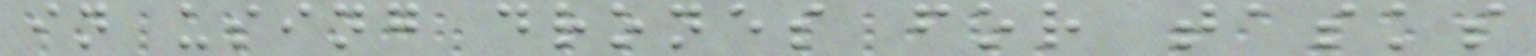in using drones for tasks
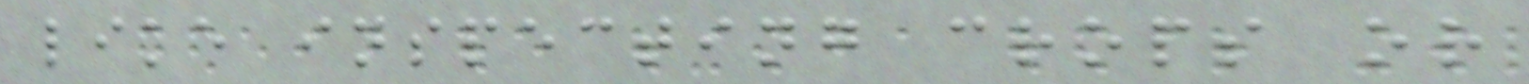like inspecting crops or
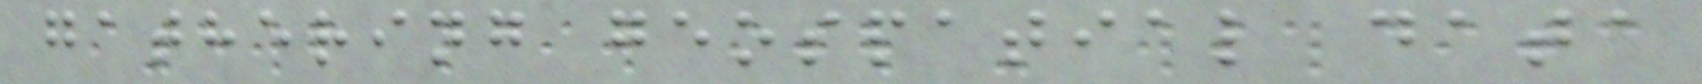gathering geospatial data
